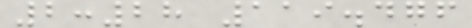2:28 119.476
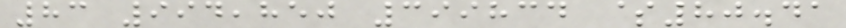83 994,850 399834 $80.41
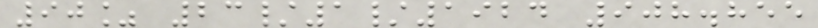90% 23/1/1924 908.855
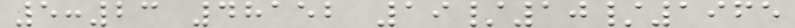5:23 48152 19/10/1965
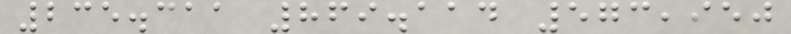235.311 869.114 573,950
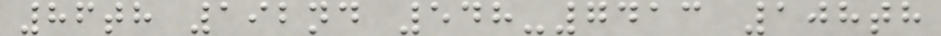86th 192nd 548-7413 108th
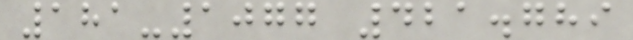181-1077 421.789
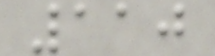110
